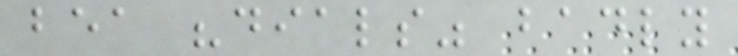bea "dials" badly
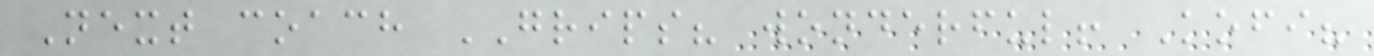Next coach GRIPS? wonderful! Kofi?
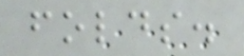folds.
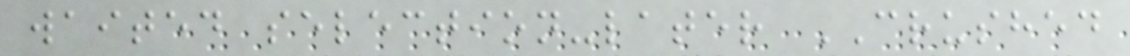waited selection-later CRUSHED
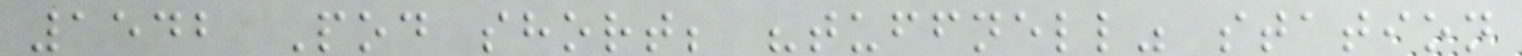1542 Pod short; "tuffnell" station
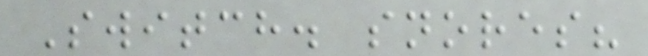Switch. snores?
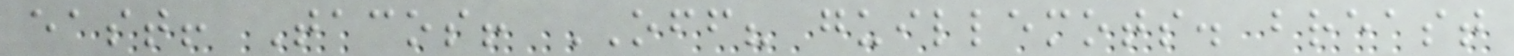east! Tacos! OFF? guillemots. breast
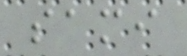sami
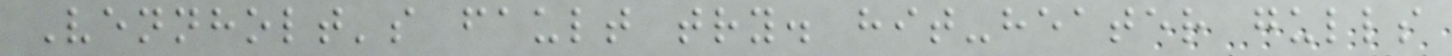Vennholt's fault try. hit-heater gulls
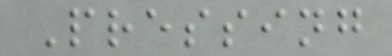Pressing
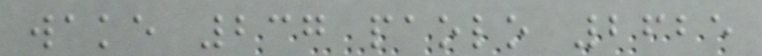wake 237 paolo 2625
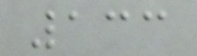133
